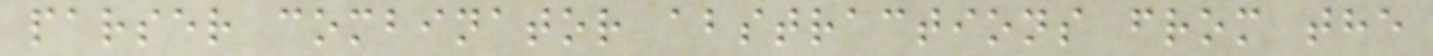parser combinator abstractions from the
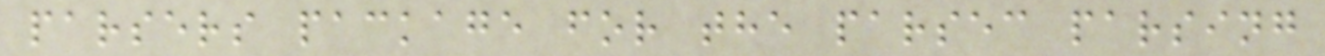parsers package for the parsec parsing
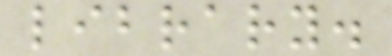library.
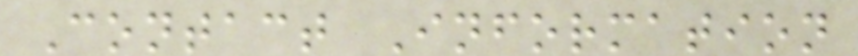Contact Information
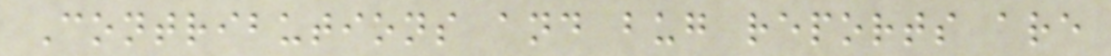Contributions and bug reports are
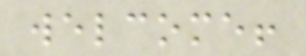welcome!
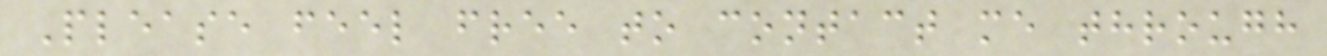Please feel free to contact me through
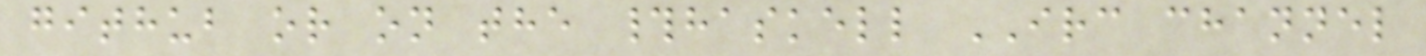github or on the #haskell IRC channel
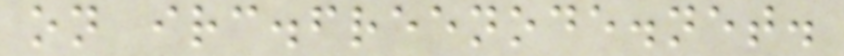on irc.freenode.net.
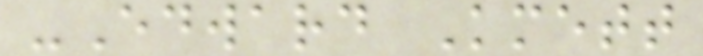-Edward Kmett
